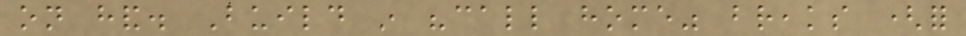on hand. Build in "call home" breaks (for
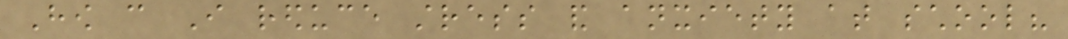How can I reduce stress and anxiety at school?
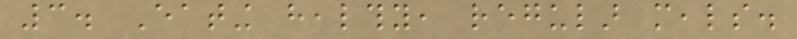3. Eating healthy, regular meals.
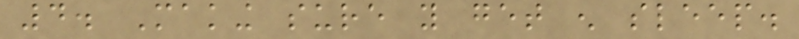4. Making sure you get enough sleep.
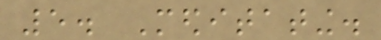5. Meditating.
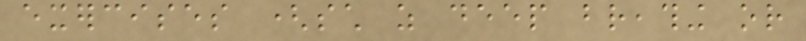exercises (such as deep breathing or
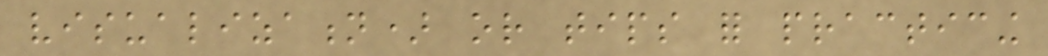visualization) or tips for practicing
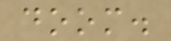doom.
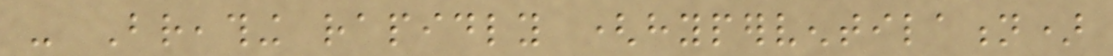- Breathing rapidly (hyperventilation)
